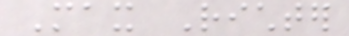Max Richter
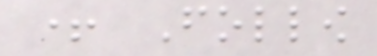+ Follow
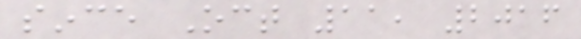since Oct 11, 2016
